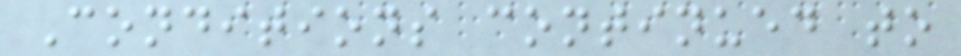Conditions continued to
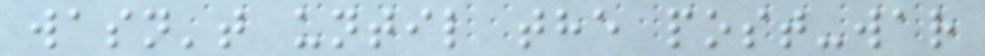wasn't until the post-war
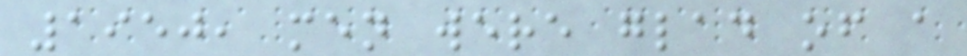1950, men were glad of a
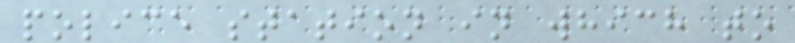police station in which to
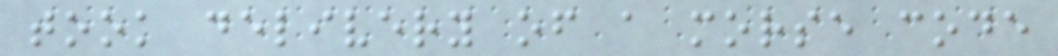took delivery of a morse code
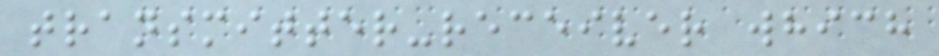transmitter-receiver which
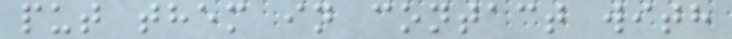put them in contact with
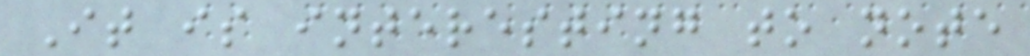It is interesting to note
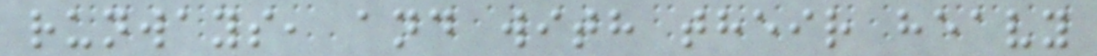runways, and with their heavy
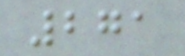271
